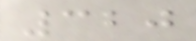320
